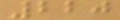220
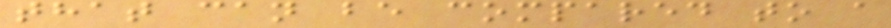that can be compared to a
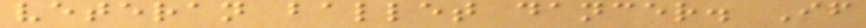veteran ballet dancer. If
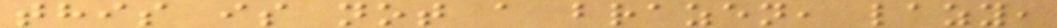this is not a brazen, lazy,
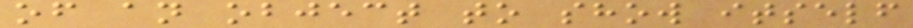of an object to show itself
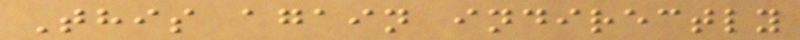This again indirectly
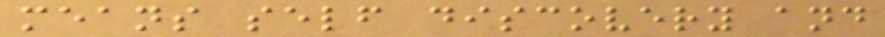means self discovery and
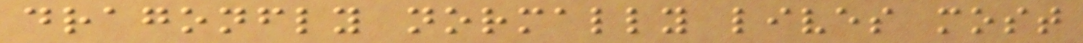dragonfly normally lives most
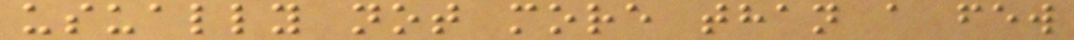usually not more than a few
